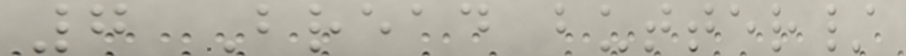7 Bread butter/
